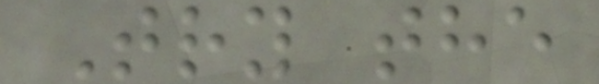Try the
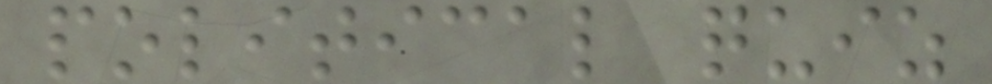political quiz
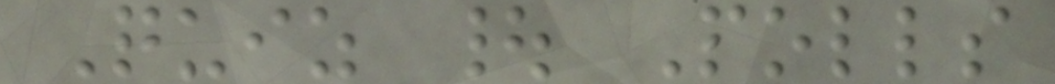Quiz | Polls
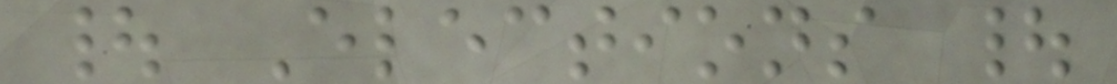| Elections |
